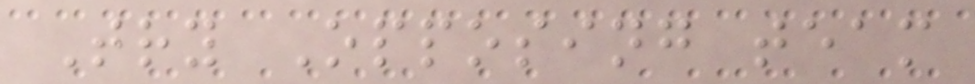Try Opposing team
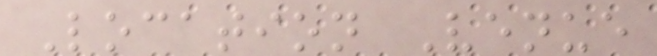Location Venue
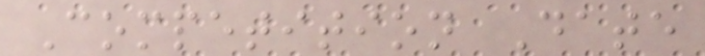Competition Date
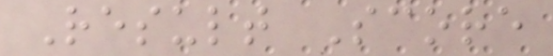Result Score
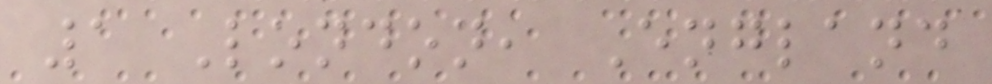1 London, England
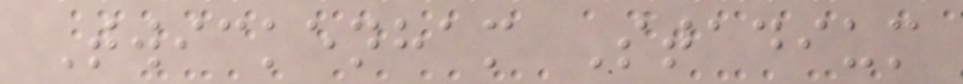Twickenham Stadium
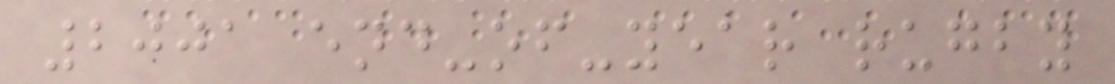2001 end-of-year rugby
